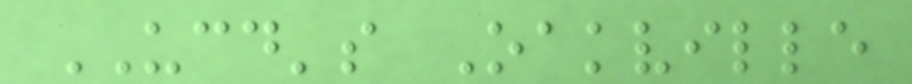UCD's Oakville
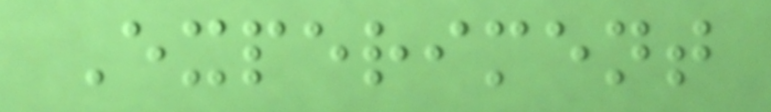Experiment
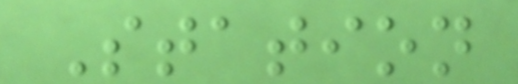Station
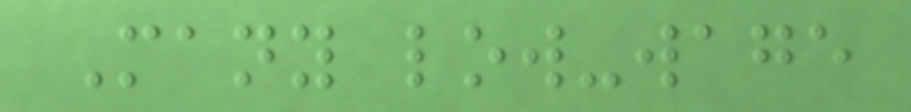Many low-wage
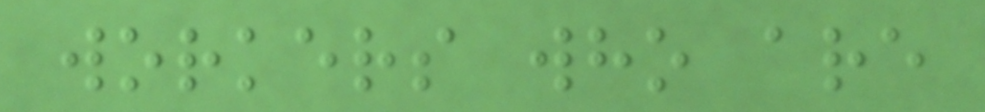workers who are
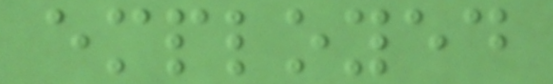employed
